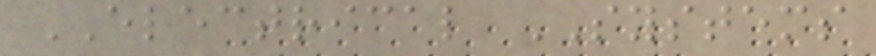ELECTRICAL SYSTEMS
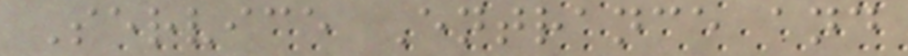Service Entrance and
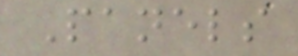Panels
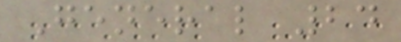General 24
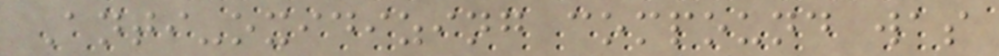Anti-oxidizing compound was
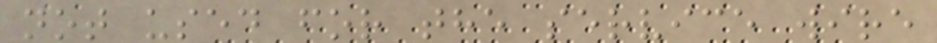not used for the service wire
